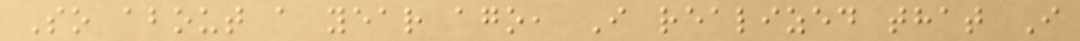So about a year ago, I realized that I
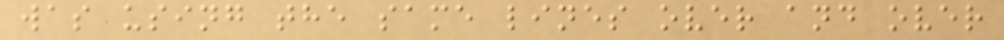was using the same lines over and over
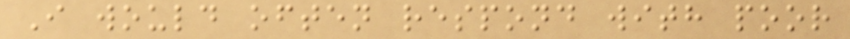I would often respond with poor
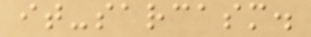it-sarcasm.
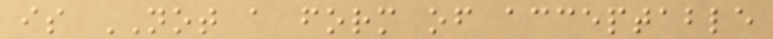is NOT a form of acceptable
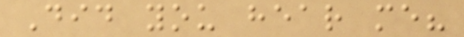Did you hear me?
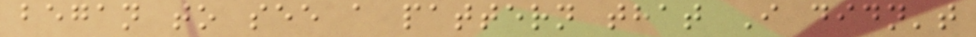began to see a pattern that I didn't
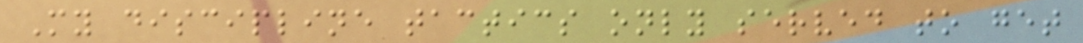My discipline tactics only served to get
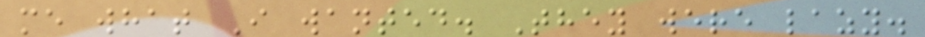me what I wanted. They were lazy.
